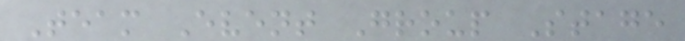Team Event Group Stage
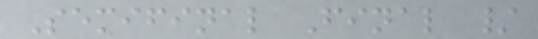Semifinal Final /
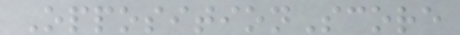OppositionScore
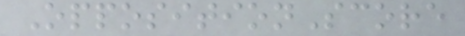OppositionScore
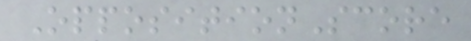OppositionScore
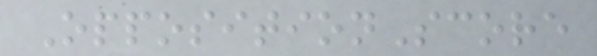OppositionScore
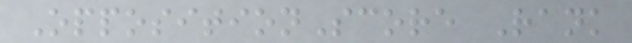OppositionScore Rank
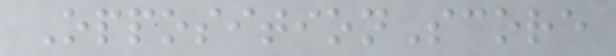OppositionScore
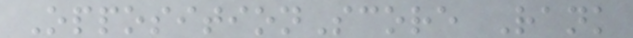OppositionScore Rank
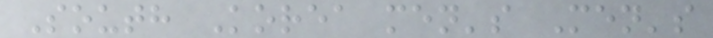South Korea men's Men's
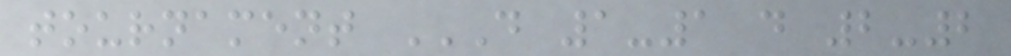tournament D 1-1 D 2-2
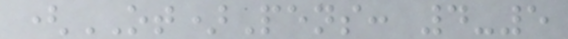(OT)Pens: 4-5
